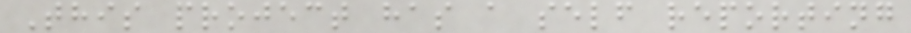This project has a self reporting
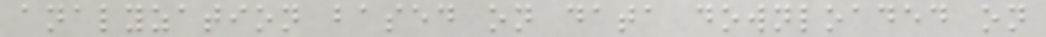analyzation based on data downloaded on
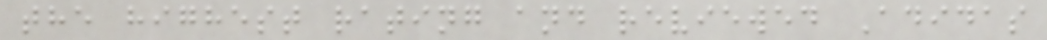the highest rating and reviewed Adidas
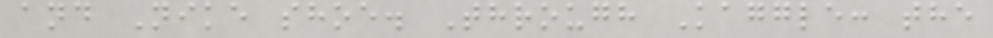and Nike shoe. Through Kaggle: the
